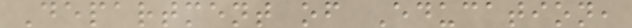Department of Education,
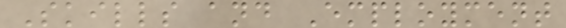Skills and Employment
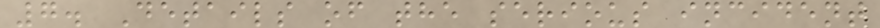7. Details of the serious incident
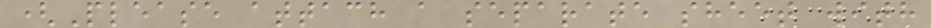(Please attach a separate sheet with
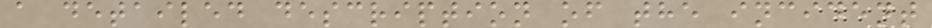a detailed description of the incident
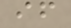if
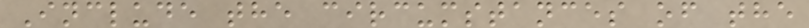Include the circumstances of the
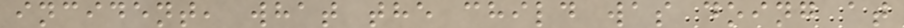incident, what the child was doing at
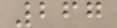267
